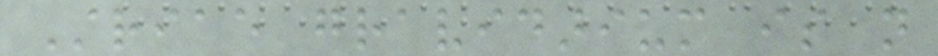Striae gravidarium is not
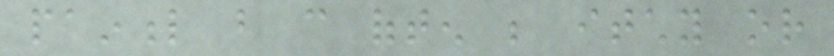painful but can often be itchy or
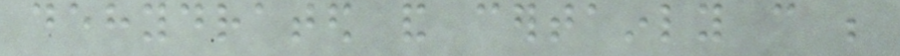dehydrated and certainly can be
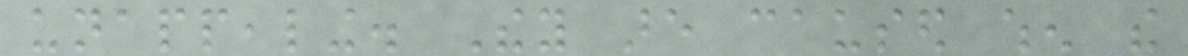unappealing. They are caused when the
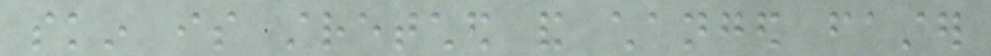skin is stretched and changed faster
